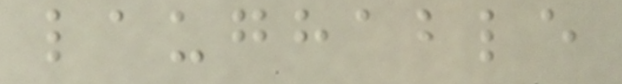laughable
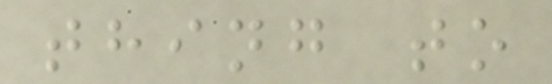thing to
